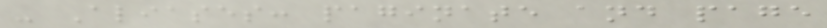- Aliases: paginate and page
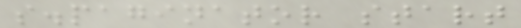s.paginator start
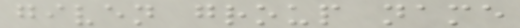given group name
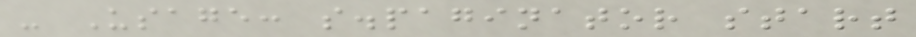- Usage: s.paginator start
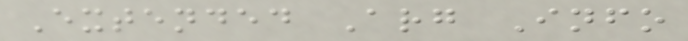Extended Arg Info
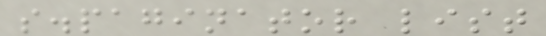s.paginator list
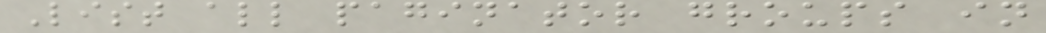List all paginator groups in
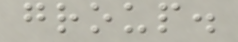group.
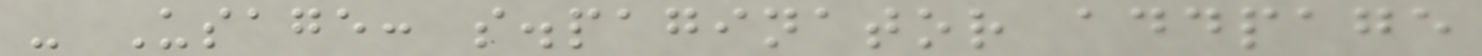- Usage: s.paginator addpage
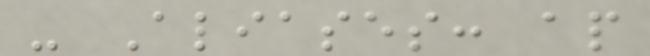- Aliases: ap
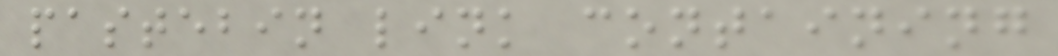pastebin link containing
